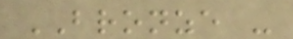BRONZE -
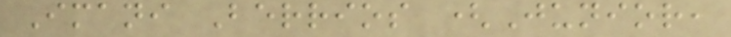Imani Berrios (Junior,
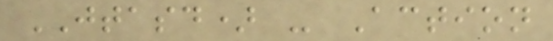JTASD) - Action
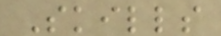Skills
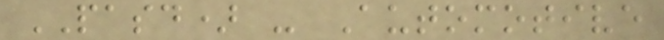PASD) - Automotive
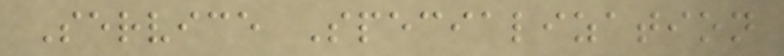Service Specialization
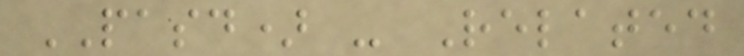PASD) - Related
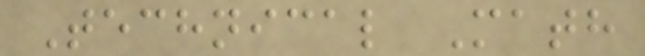Technical Math
